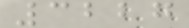3227
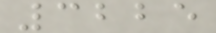3225
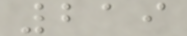219
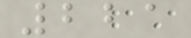221
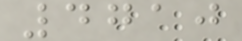4710
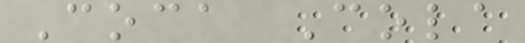Coca Cola
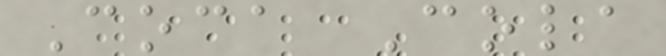Coca Cola
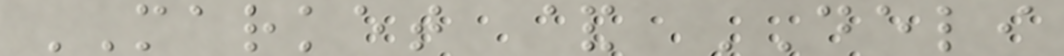MARKET & DELI
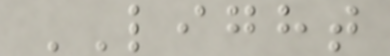LIGHT
